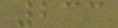233
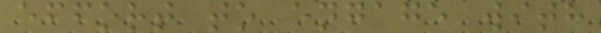effort to engage with
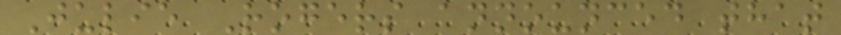Julie Rogers announced that
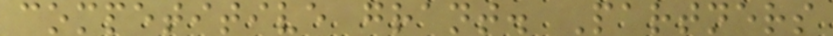competitive grant. Partners
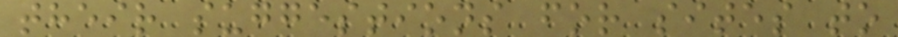their suggestions for sites to
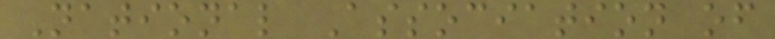National Association of
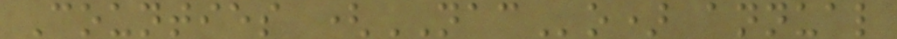Counties (NACo) annual
